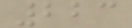223
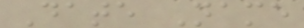Date Name
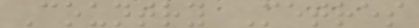Country Metres
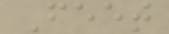Feet
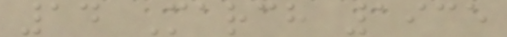14 March 1935
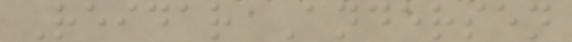Reidar Andersen
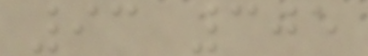93 305
